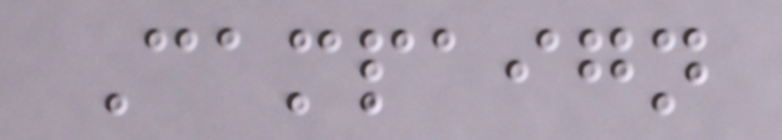Campaign
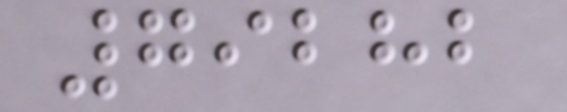79282
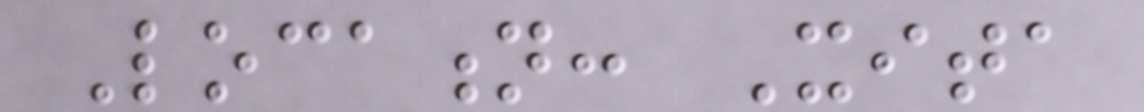Location: Xita
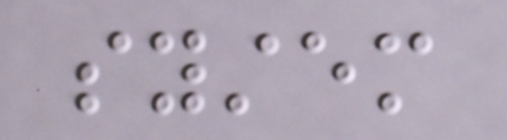system
